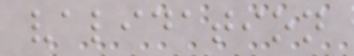validation
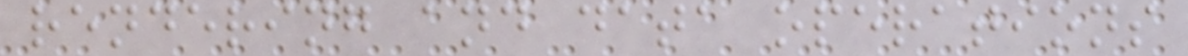rendering and data operations
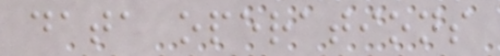data operations
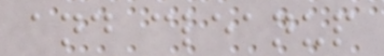and cleanup
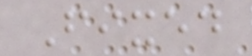Fixed
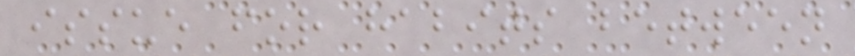issue for habits between
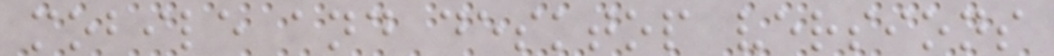mobile and desktop versions
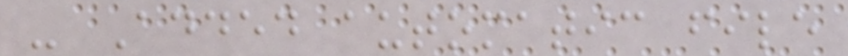- Added automatic file
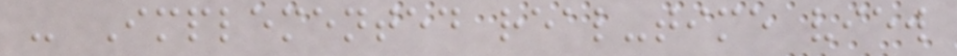- Implemented real-time view
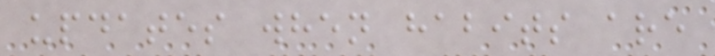updates when habits are
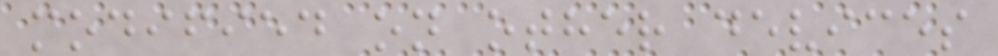modified on other devices
